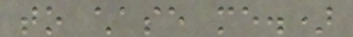to chase me.)
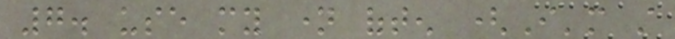7. use my name often (I'm still
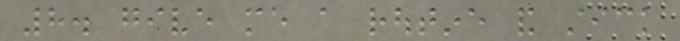8. give me a routine and stick
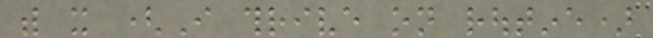with it (I thrive on routine)
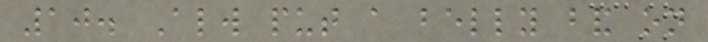10. Always put a belly band on
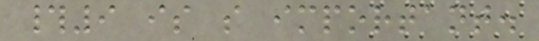#9 is so important.
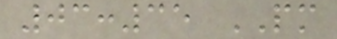03:35 PM
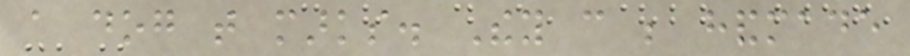a dog that marks. They can be handmade
